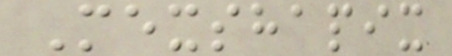Mexshapix
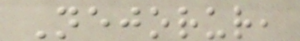Nejorur,
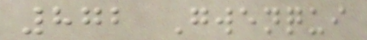872 Gwenqui
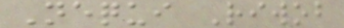Nequi Riwob
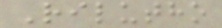Rilutho
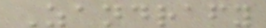Zandrafy
